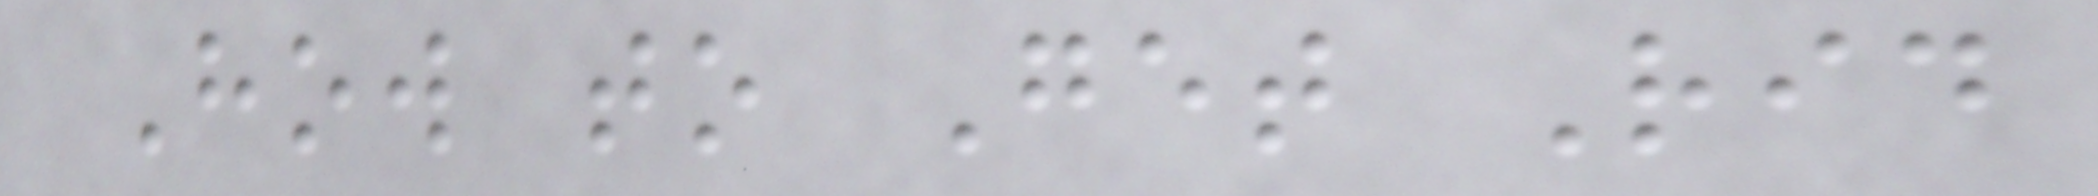How to Get Rid
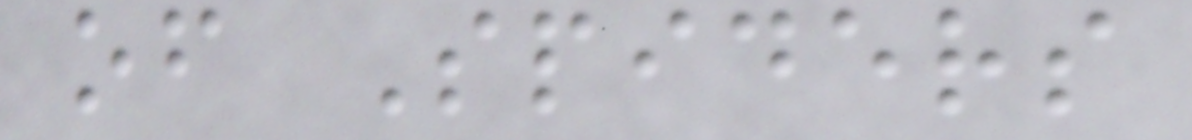of Spiders
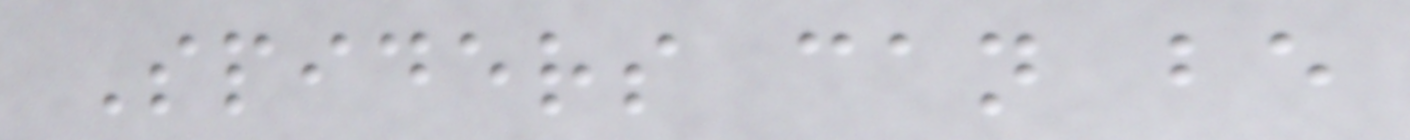Spiders can be
